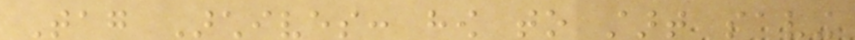Tag Archives: how to start saving
